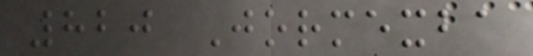820 Jormexba
